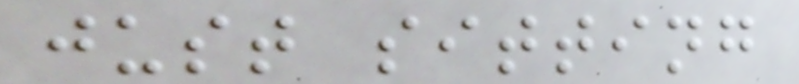just sitting
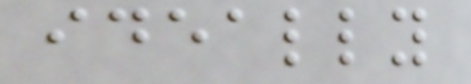ideally
